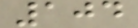104
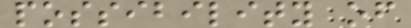possibility of
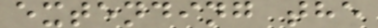extending the
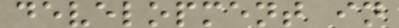development in
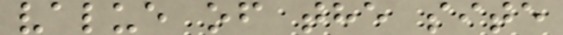value of the site
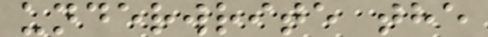underwrite the
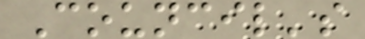Council's
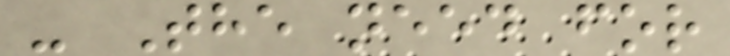- The need for
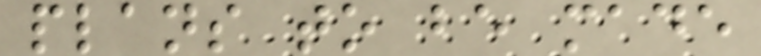plans to be made
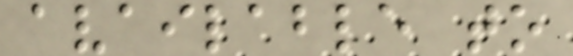available to
